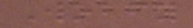Wobfy
